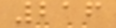216
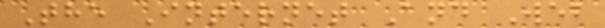The Internet And Web
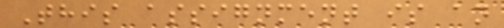This assignment is an
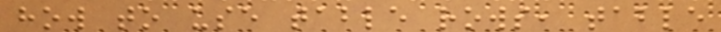how to use table rows, table
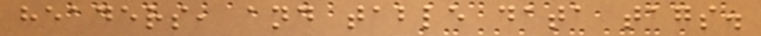headers, and table data tags.
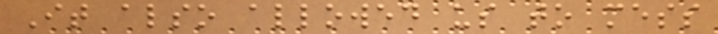It also allowed us to mess
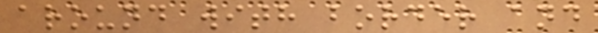around with border and
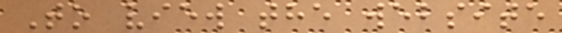To view the website
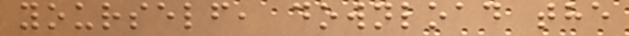yourself, download the
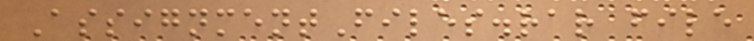AssignmentFiles.rar file
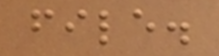file.
